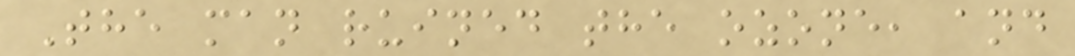The man ruined the ozone, and
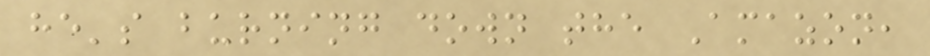he's burning down the Amazon,
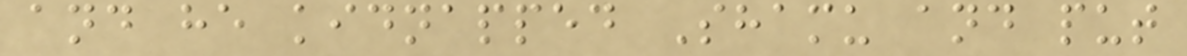and he kidnapped Shamu and put
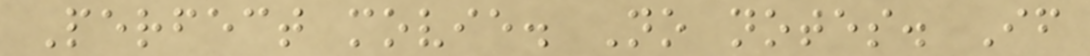Perfect movie. No notes. If
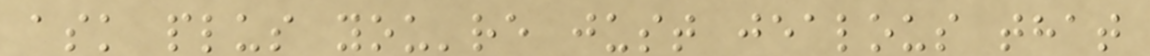ask plus you're just jealous that
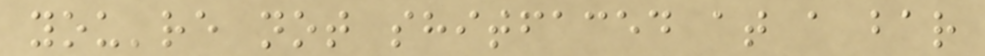you're not shitfaced at a bar
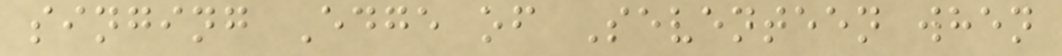singing Edge of Seventeen when
